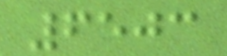6503
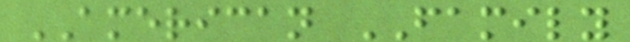AMERICAN FAMILY
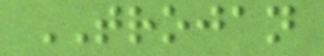TROJAN
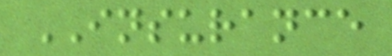INSURANCE
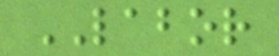LABOR
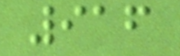916
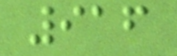916
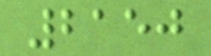2150
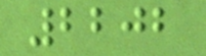2202
